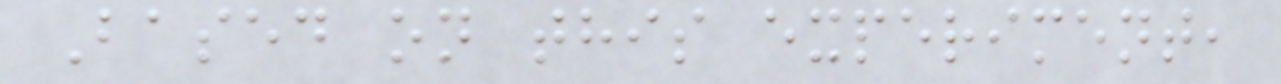Based on this experiment,
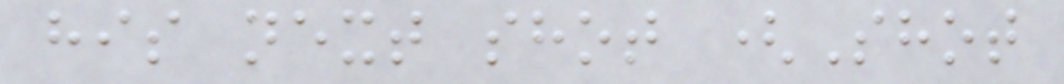his next shot (Shot
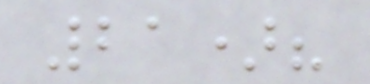21)?
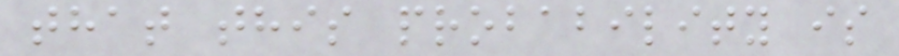that this probability is
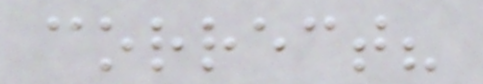correct?
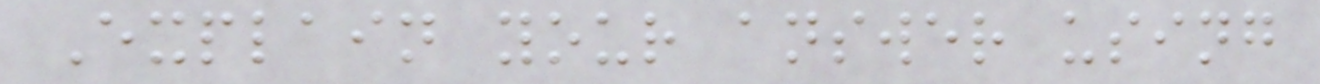Explain your answer using
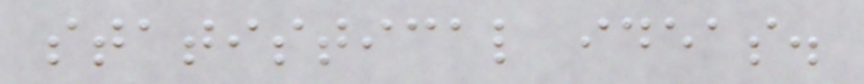statistical ideas.
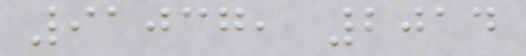91037, 2014
